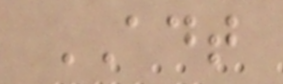ADT
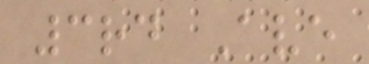3rd Ave
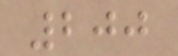200
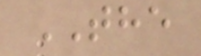THE
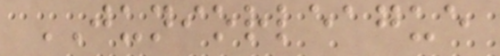JUNIORLEAGUE
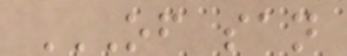OF SAN
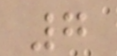7
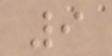9
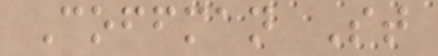Coffman St
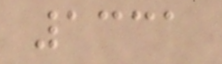1331
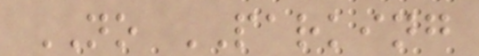NO PARKING
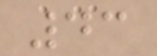43
